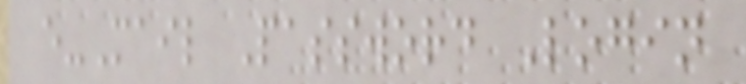e-Mail Password Login
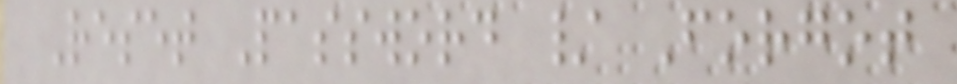Reset Password / Forgot
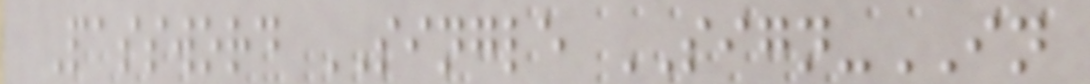Password SINGLE SIGN-IN
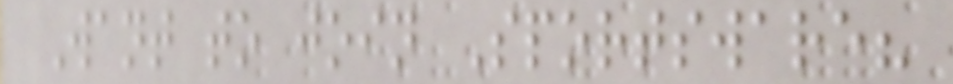Want to join Sportsware?
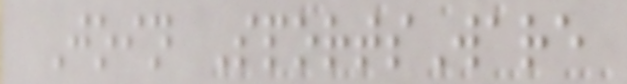Join SportsWare
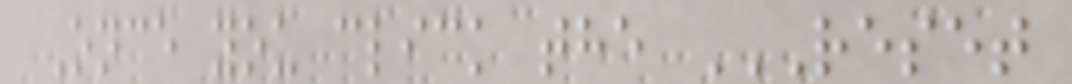Once you click the RESET
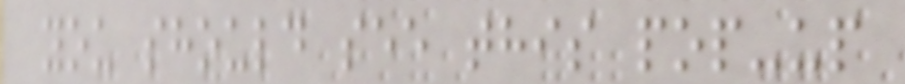you should see this pop-up
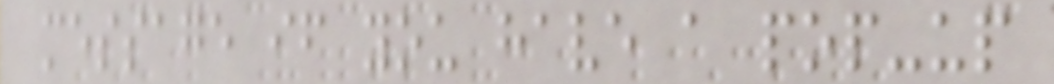message if you have a pop-up
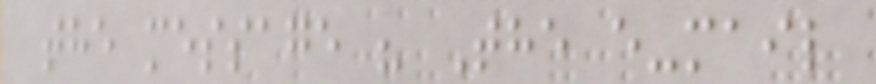the message " The e-mail
